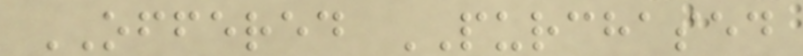OFFERED PURCHASED
